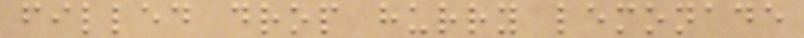filled drop hurry lemonade
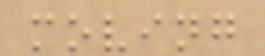moving
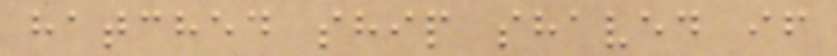hatched ship shaved if
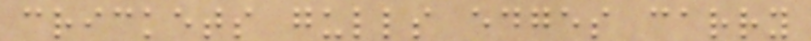crickets gulls edges carry
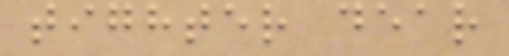tighter dear
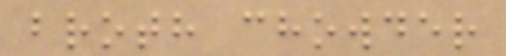broth chowder
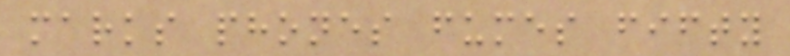marks phones fumes fifty
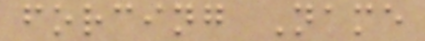forcing Name
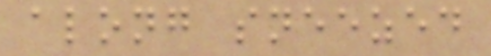along sneezed
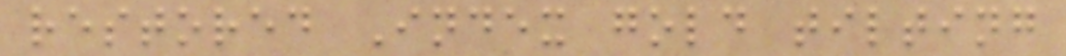restored Index gold tilting
